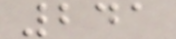241
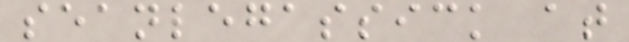seanlegassick at
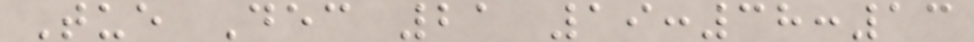Tue Dec 21 19:38:13
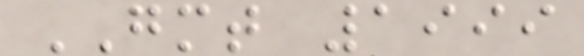GMT 1999
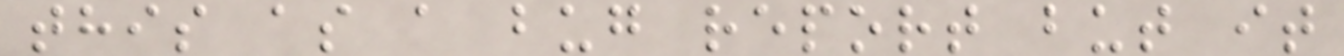this as a bug report but it
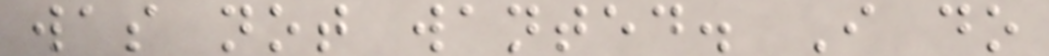was not wanted. I do
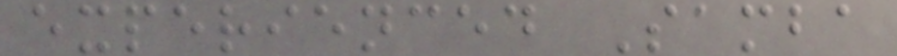experienced Samba
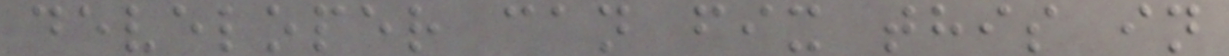developer can fix this in
